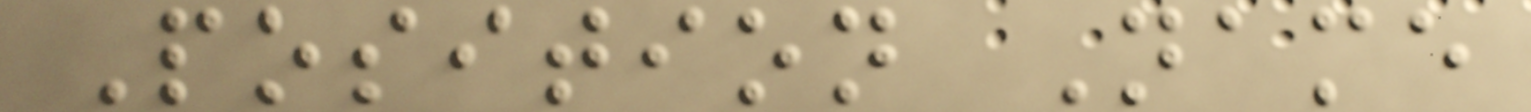Position Name
